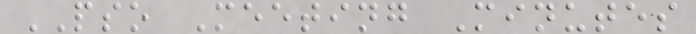PSO Meeting Minutes
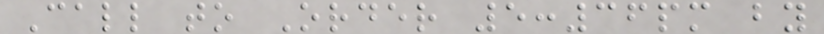Call to Order 5:36pm by
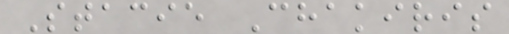Stacie Chakiris
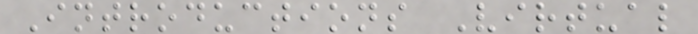Introductions Virtual
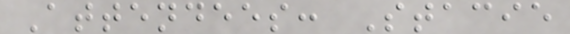Attendees: Stacie
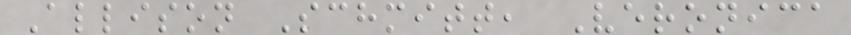Allison Schmitt, Veronica
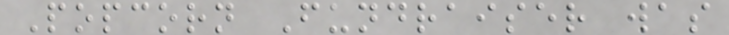Popcorn Fundraiser was
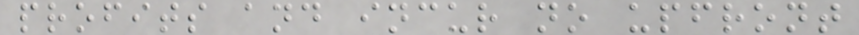profits and incur no upfront
